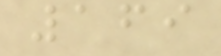169
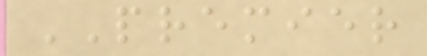PREMIER
